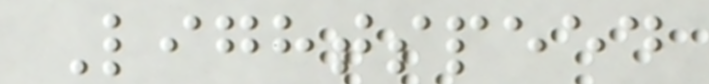Lightspeed
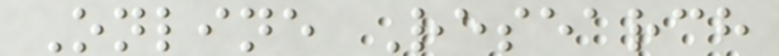Online Research
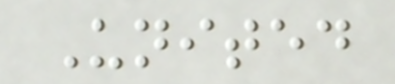United
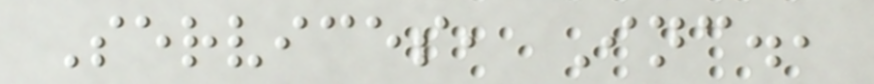Services, Inc.,
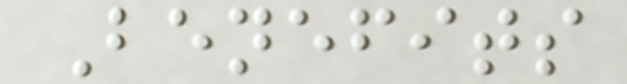Benefits
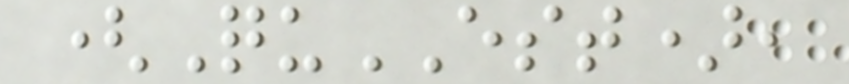(QuEST),
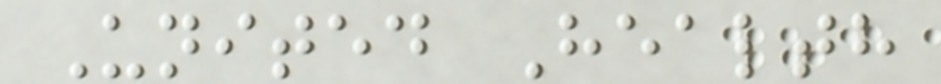United Health
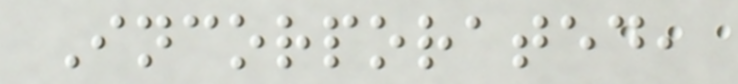Incorporated,
